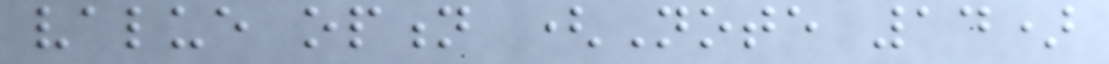value option (Note 14)
